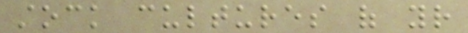stock cultures of your
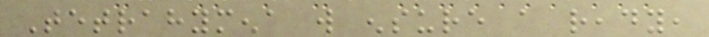Tetrahymena will ensure a ready,
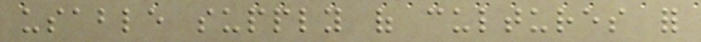usable supply of cultures for
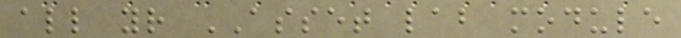all your ASSET lab module
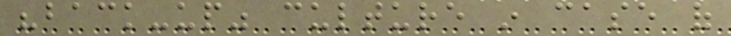"back-up" culture in case of
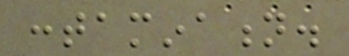contamination.
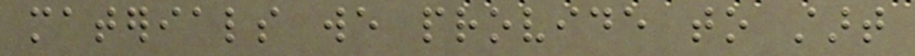materials we provide to start
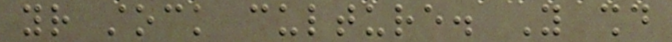your stock culture. You should
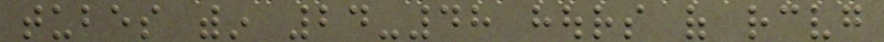tubes within 24-48 hours of receiving
